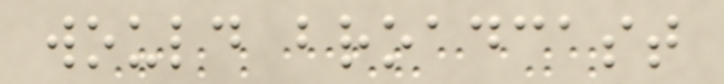would broadcast
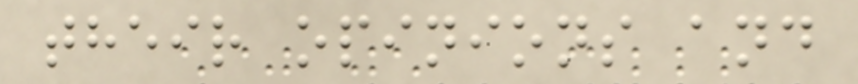their opinions and
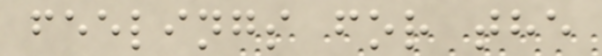feelings for the
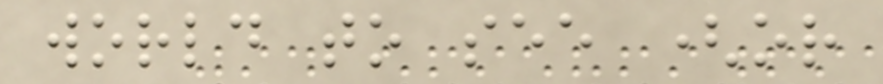world to see (or
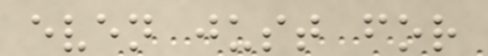even just for
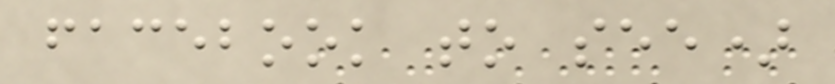facebook to see)
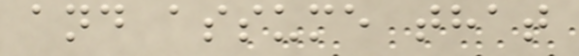and assume that
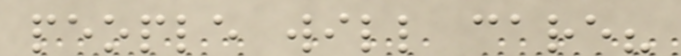people will care?
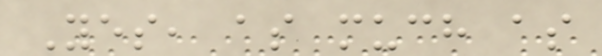Yes, as much as
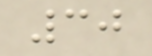30
